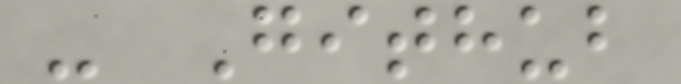- Github
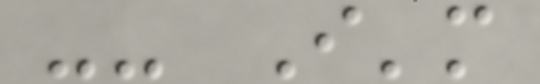-- I'm
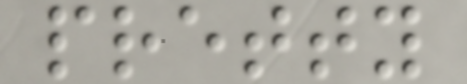pretty
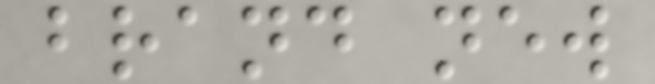brand new
